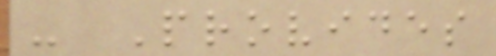- Provides
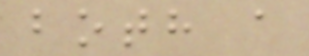both a
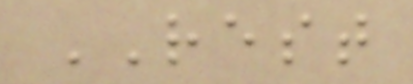REST
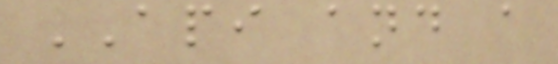API and a
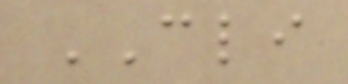CLI
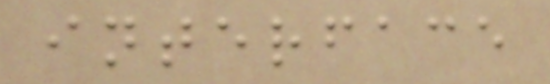interface
